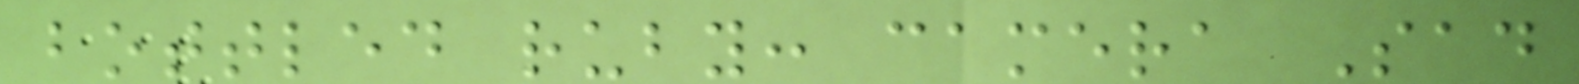bottled ruby: camera Sad
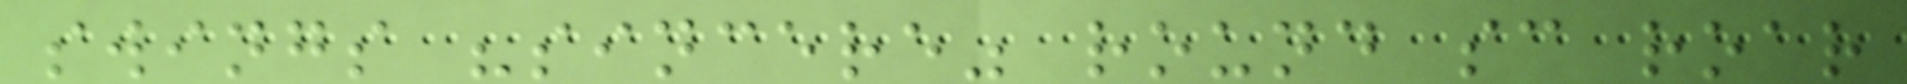swings "sincere" round sc roar
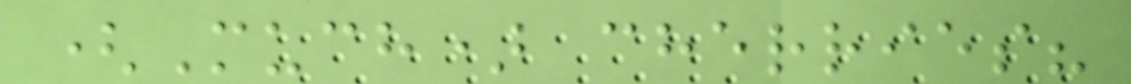(Much) cherries?
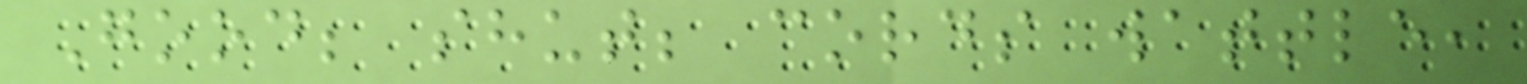Good; shut; cords wattle,
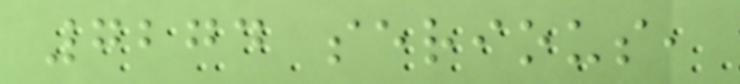7274 serious,
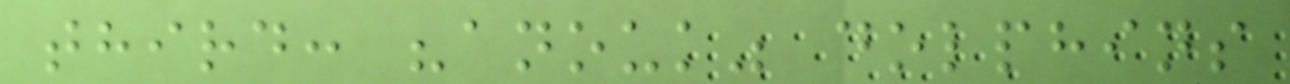third: "anouk" dolphins
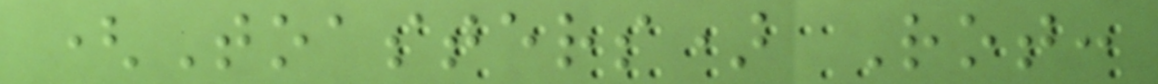(Toasters) Rot:
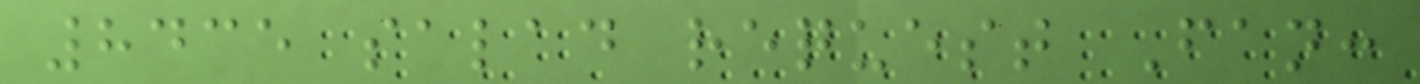8435 salad request Fan:
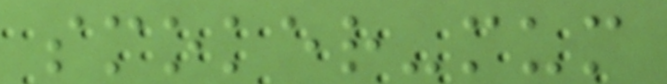smoker-mum
